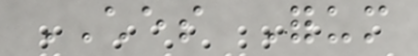CHES Forum
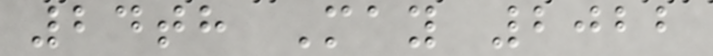24th May 2022
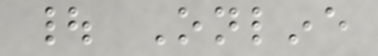| Online
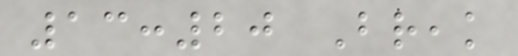13:20 Break
